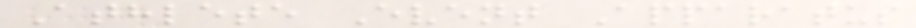Athlete Event Apparatus
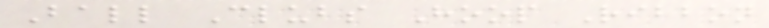Ball Clubs Hoop Ribbon
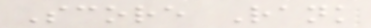Score Rank
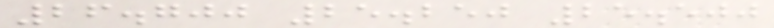26.700 25.250 25.500
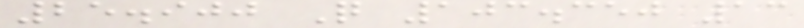25.900 Q 103.350 13
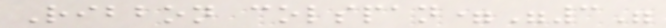Ribbon colspan="3"
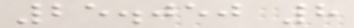25.050 8
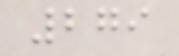279
